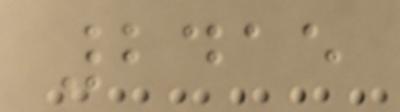2415
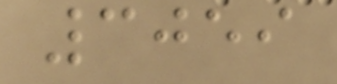3059
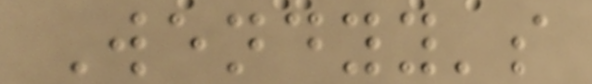Wendyy's
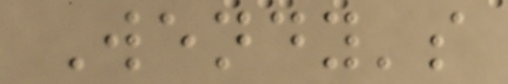Wendy's
